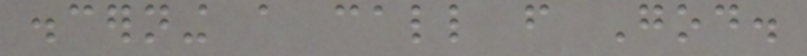discerning a call from God.
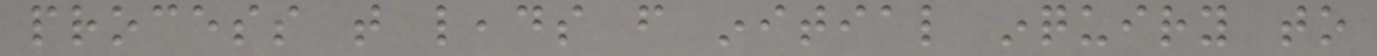process that leads from initial inquiry to
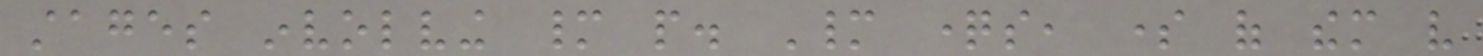stages involving many people. Many questions, some of them very
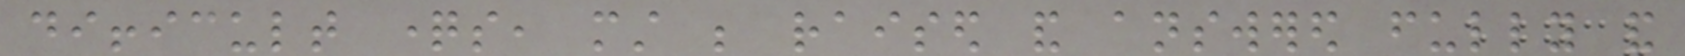difficult questions, must be raised and answered fully and
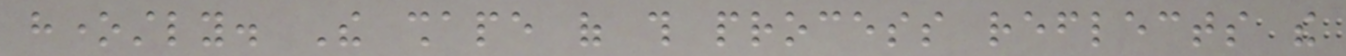honestly. The shape of this process reflects the
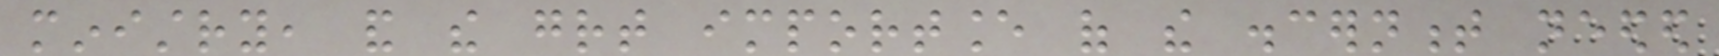ministry, and the great importance of the discernment needed
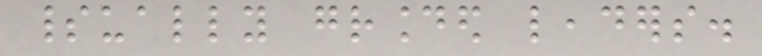spiritually grounded leaders.
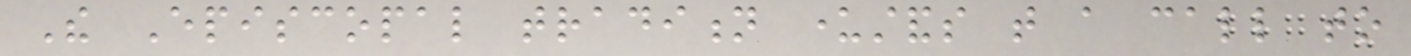The Episcopal tradition understands that a call to
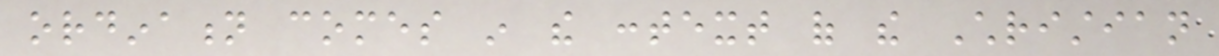ordination comes in the context of the Christian
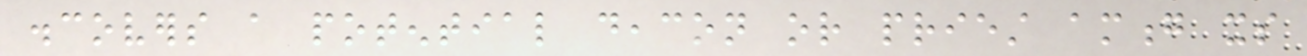discovers a potential deacon or priest among its
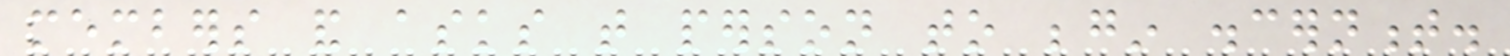members and asks that person to begin discernment.
